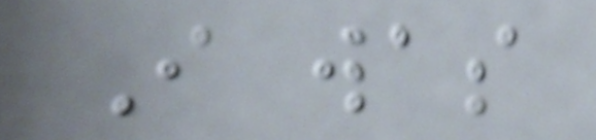I was
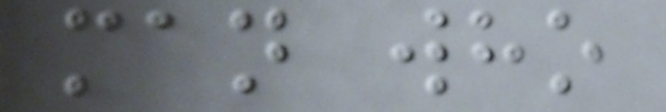man who
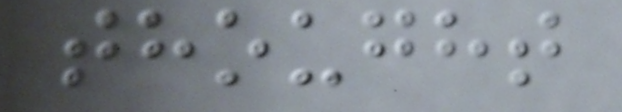thought
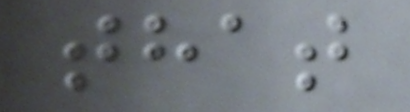that
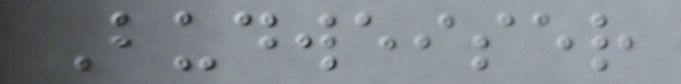Budweiser
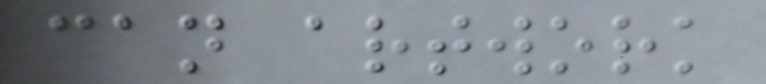can artwork
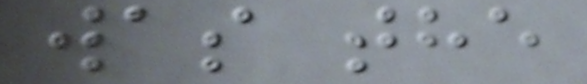was the
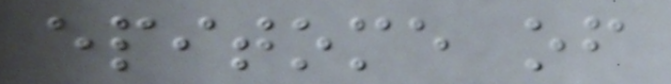epitome of
